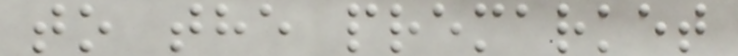to the premarket
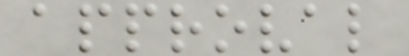approval
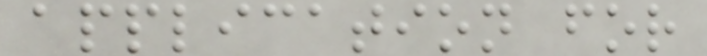application for
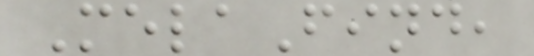MelaFind,
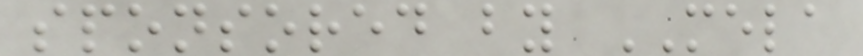sponsored by MELA
